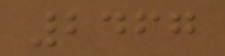2467
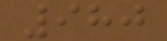980
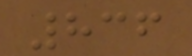836
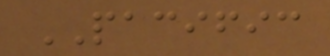PACIFIC
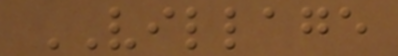VILLAGE
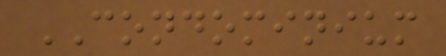CONDOMINIUM
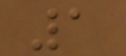1
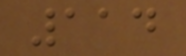114
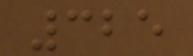325
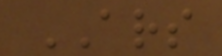ARS
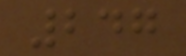247
